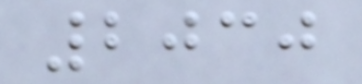2030
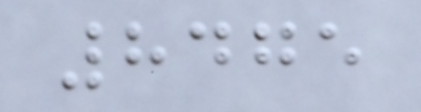8475
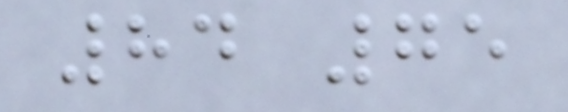84 75
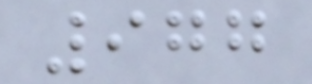977
